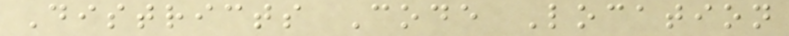Districts Code Location
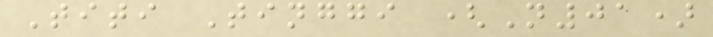Titi Tinggi (N01)
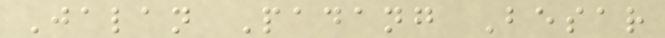Jalan Padang Besar
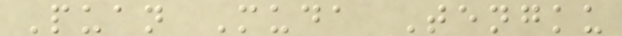Puan Muda Tengku
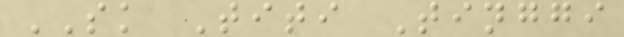SK Titi Tinggi
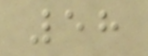58
